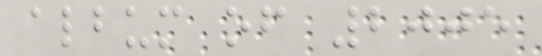album of 2005
